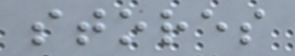stores
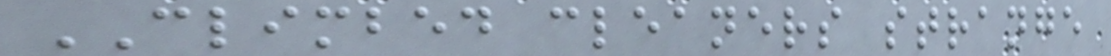CLIMBED cleaners strange
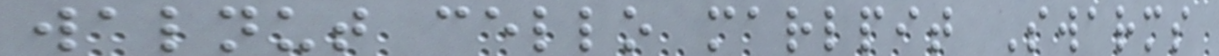walnut cello marlpit Swarms
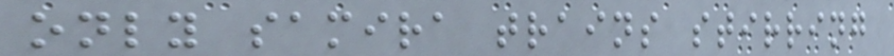only samira trains stirring
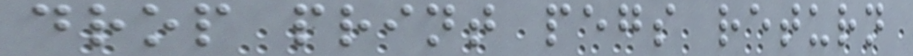drop print pegs return
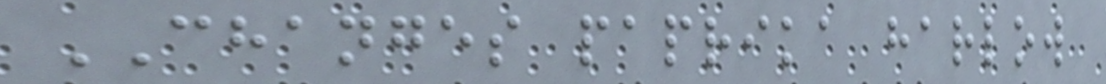CHANGES paprika harlow
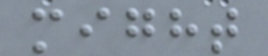might
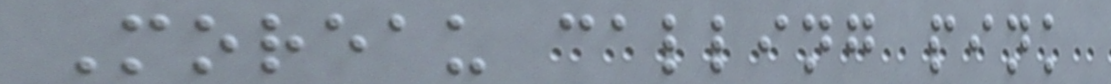Moreau calling pink
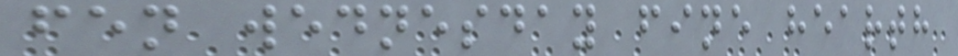fen wednesday fine hearth
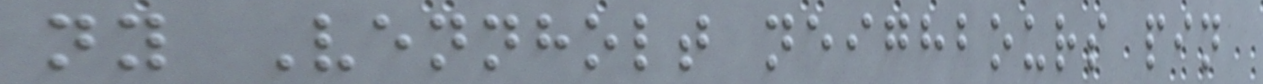ny Vennholt neighbours pin
